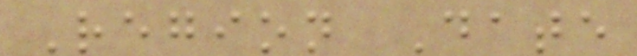Region Date
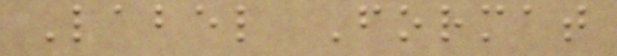Label Format
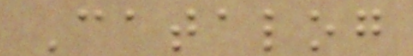Catalog
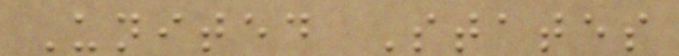United States
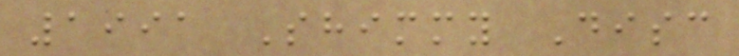1991 Shimmy Disc
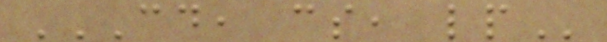CD, CS, LP
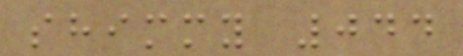shimmy 044
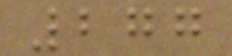277
